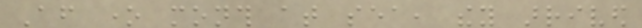After one month at sea, they arrived
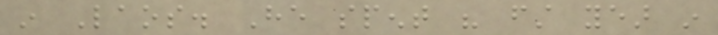in Laos. He spent his first year in
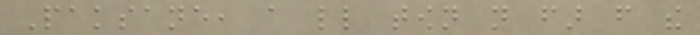Paksane, a little town not far from the
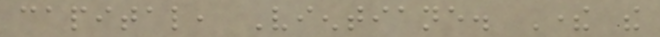capital, Vientiane. There the
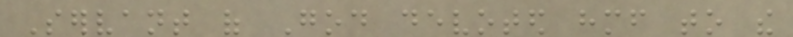Servant of God devoted himself to the
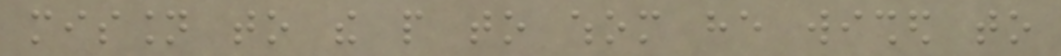mission to the people to whom he wished to
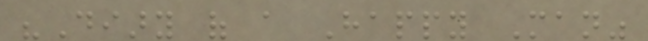"Diary of a Happy Man"
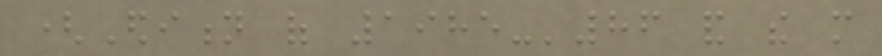(Edition of 1985-'86 and the more
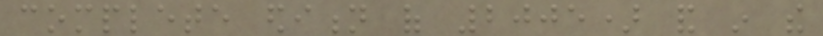complete edition of 2005) and in the
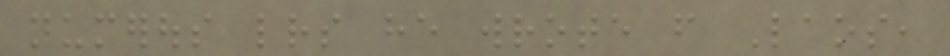numerous letters he wrote from Laos,
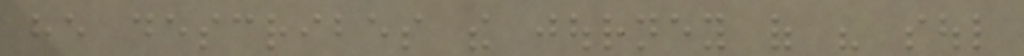he describes the journey of his soul
